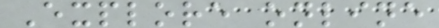Explore online
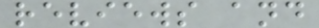reviews and
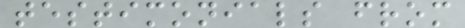testimonials from
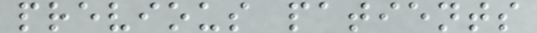previous patients
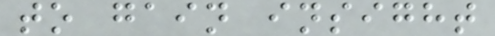to gain insight
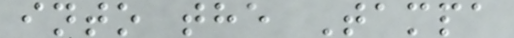into the Tampa
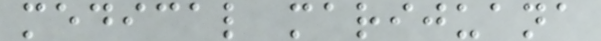medical marijuana
